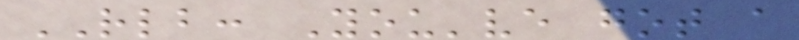RLB: You've got a
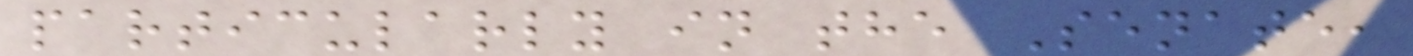particularly in the Senate,
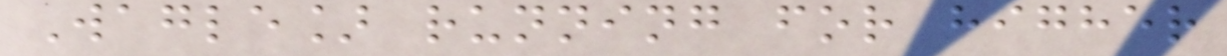Wagle] running for higher
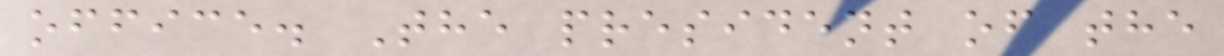office. The president of the
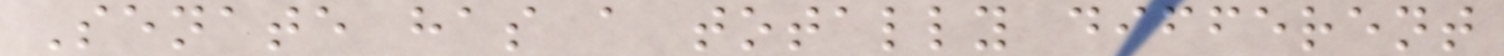Senate has a totally different
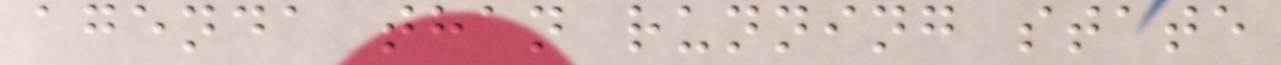agenda than running state
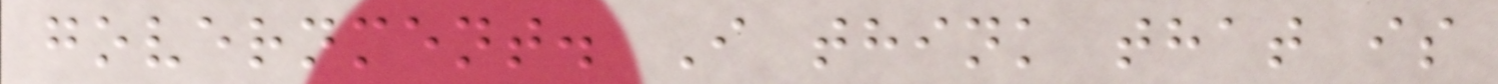government. I think that is
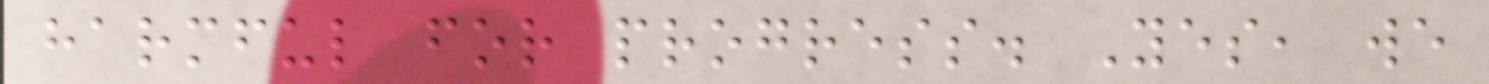harmful for progress. Yes, we
